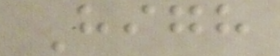High
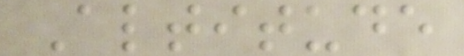Altitude
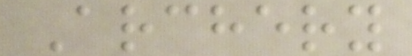Archery
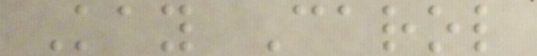Kay Carol
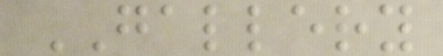GALLERY
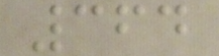364
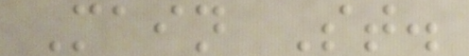Main St.
